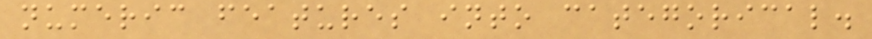numeric features into categorical.
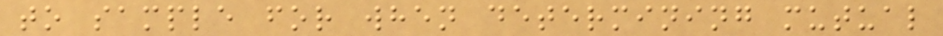to sample for when determining mutual
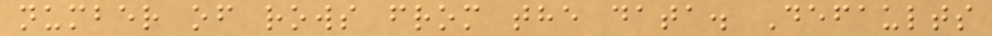number of rows from the data. Defaults
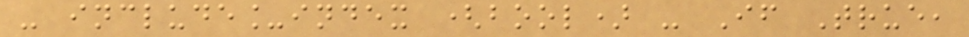- include_index (bool) - If True,
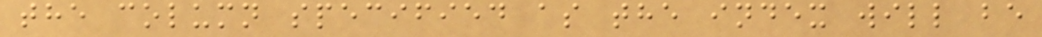the column specified as the index will be
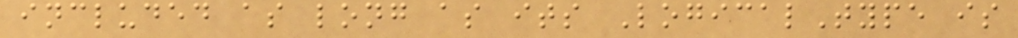included as long as its LogicalType is
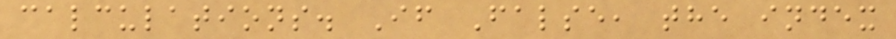calculations. If False, the index
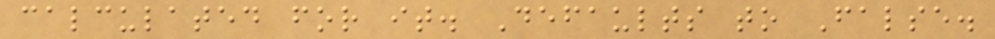calculated for it. Defaults to False.
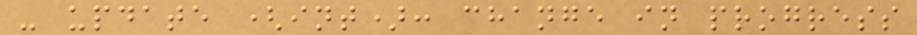- update (int): change in progress
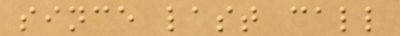since last call
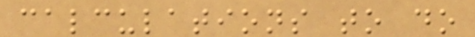calculations to do
